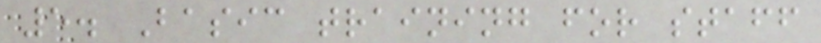5. Basic training for staff
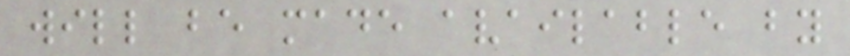will be made available by
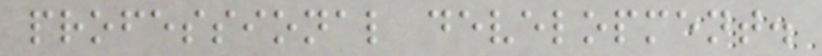professional development.
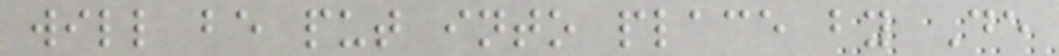will be put into place by De
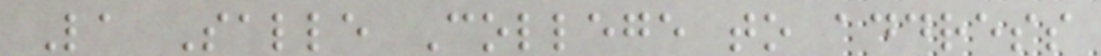La Salle College to address
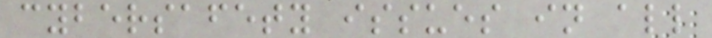cybersafety issues in all
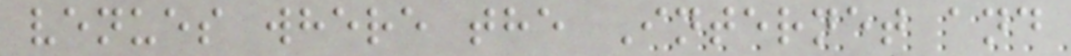venues where the Internet and
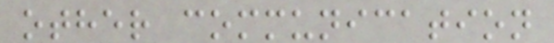other communication
